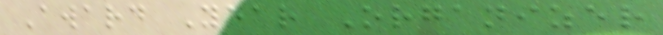Award Year Organizer
